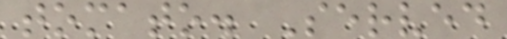tomato. Served
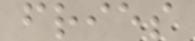fries
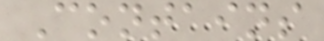Contains
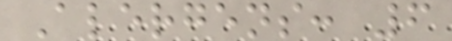Alergens: 6
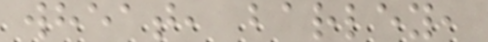wheat, barley,
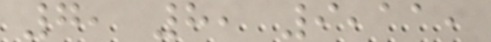7, 8, 9,11,
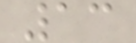13
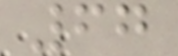67
